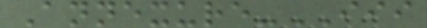Annexure-III
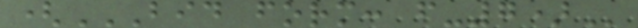(BID FORM: F-7)
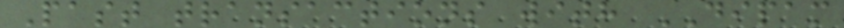Past transactions with DIPAM
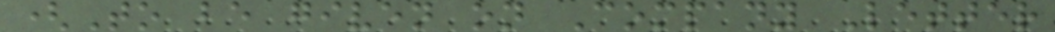(To be given on Company Letter
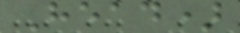Head)
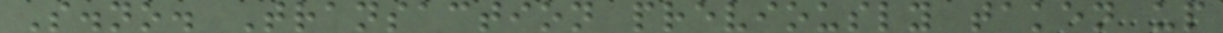S.no. Transaction previously taken up
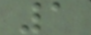1
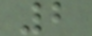2
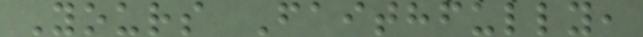Yours Faithfully,
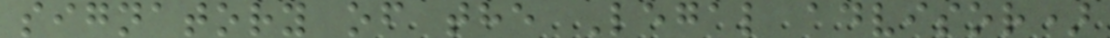signatory of the Legal advisor)
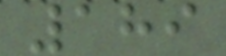189
